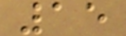15
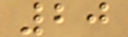20
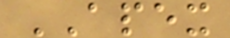APEX
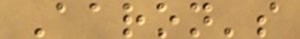Aaron's
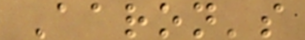Aaron's
